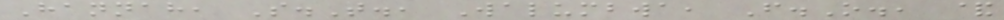Hannah, S.T., Walumbwa, F.O., &
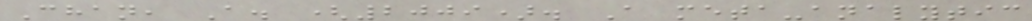Chan, A. (2009). A meta-analytic
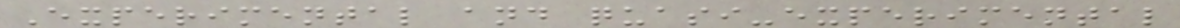Experimental and quasi-experimental
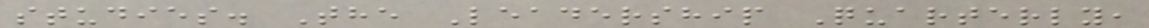studies. The Leadership Quarterly,
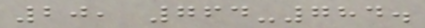20, 764-784.
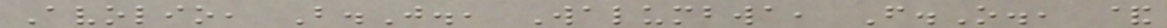Avolio, B.J., Walumbwa, F.O., &
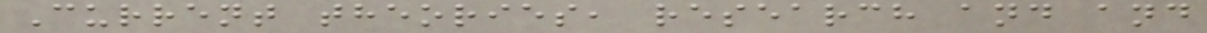Current theories, research and and
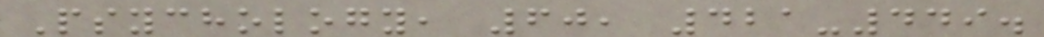Psychology, 60, 421-449.
